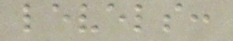levels:
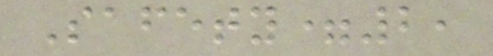Safety=2,
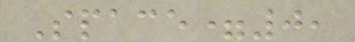Space=0,
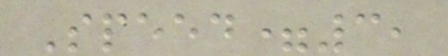Speed=3,
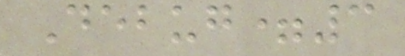Debug=3
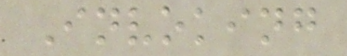Invoking
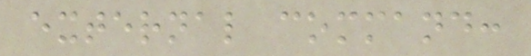external command:
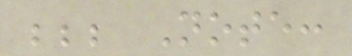;;; Note:
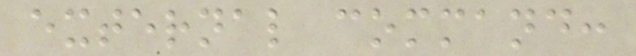external command:
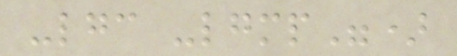-lgc -lgmp")
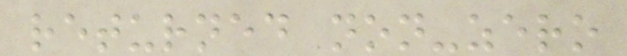returned non-zero
